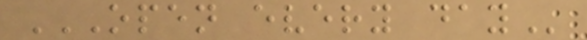OPEN EVERY DAY
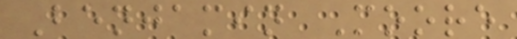Benjamin Moore
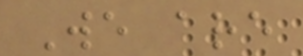We are
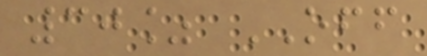30% OFF
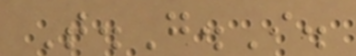T.G.I.
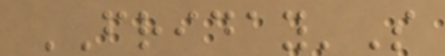FRIDAY'S
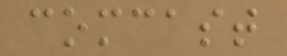comcast
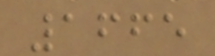1665
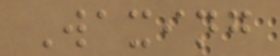Waxing
